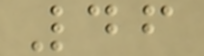46
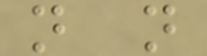n n
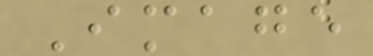Image
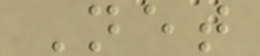Net
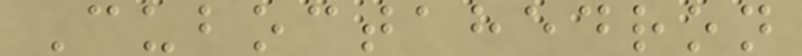Cuboctahedron
